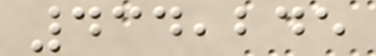434,245
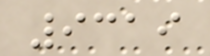9319
